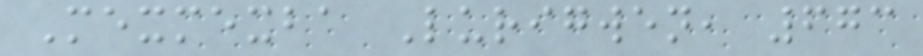Mexmexba Lurigwen, 673
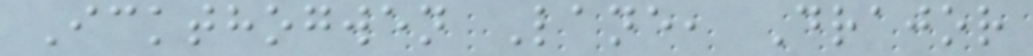Ickthogwen Lane, Drajor
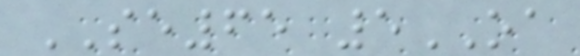SE65 5OA
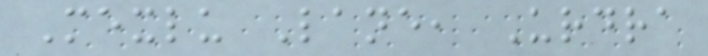Mexlu Lane, Urdra
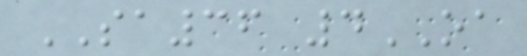SA36 4OA
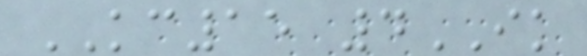KC15 4IK
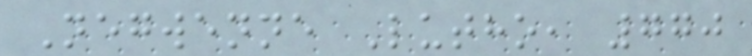Negwenne Lutho, 770
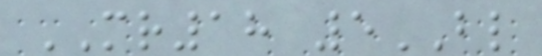MR18 5BL
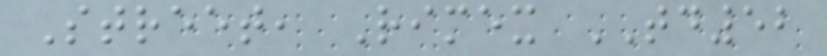Street, Rimex TD52
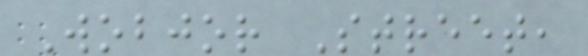Wobjor Street,
